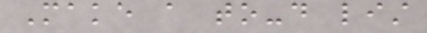Make a to-do list
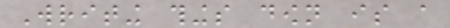Writing things down is a
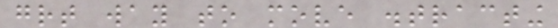great way to move distracting
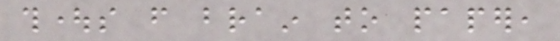thoughts from brain to paper,
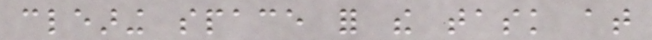clearing space for the task at
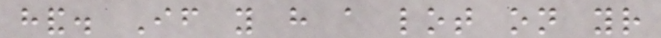hand. If you have a lot on your
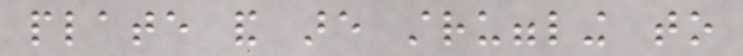plate and are struggling to
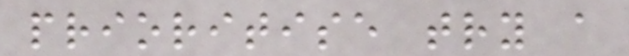prioritise try a
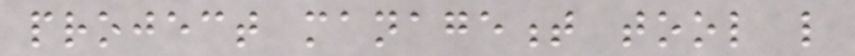project management tool like
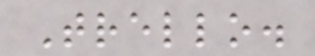Trello.
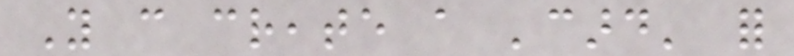You can create a 'card' for
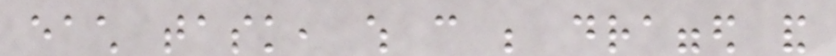each task, which can be dragged and
